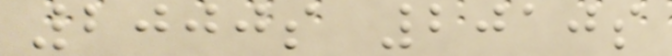2000s 2010s
